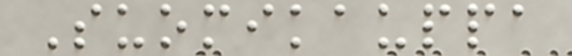Suomikauppa
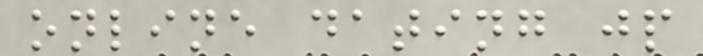online dating jp
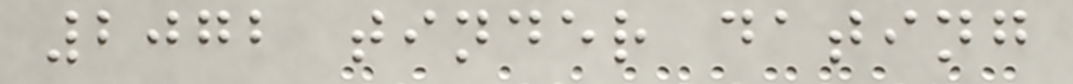2072 tinder dating
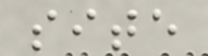site
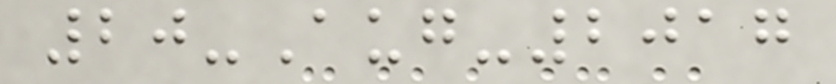20-Aug-2017
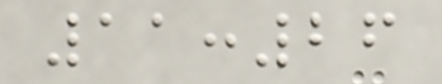11:26
